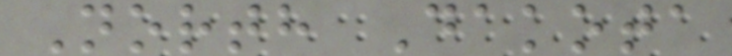North Dakota
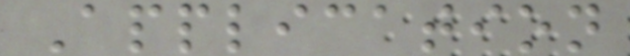Application
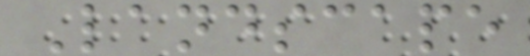Landscape
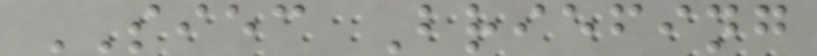SIEC Briefing
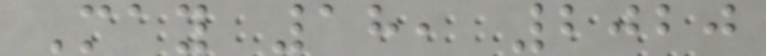May 18, 2020
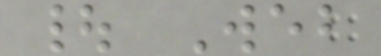| Web
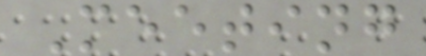Meeting
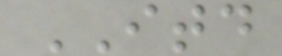ITD
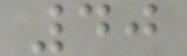40
